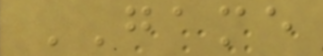GAME
